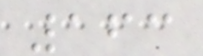163
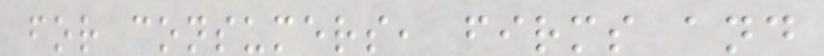for consumers, firms and
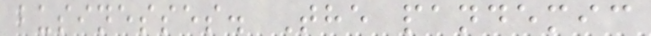businesses. The pandemic
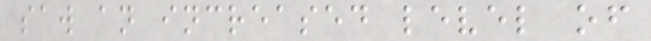saw an increased level of
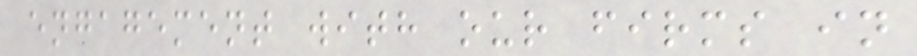engagement with our firms in
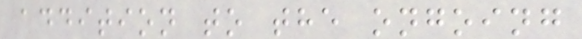addition to the ongoing
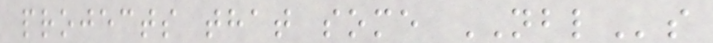projects that some NBLs
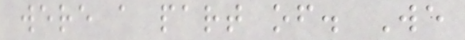were a part of. We
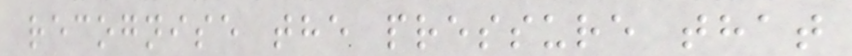recognise the pressure that
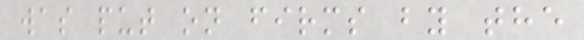was put on firms by the
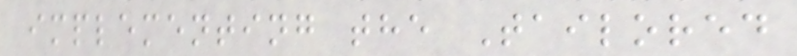implementing the Tailored
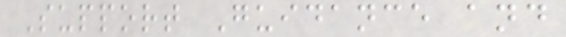Support Guidance and
